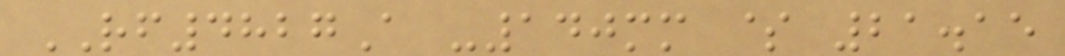RF4827A -140mm $ 21.15
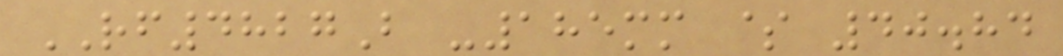RF4827B -185mm $ 40.84
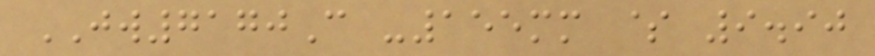JW7170C -155mm $ 9.90
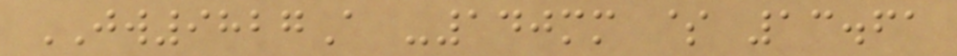JW9827A -140mm $ 13.61
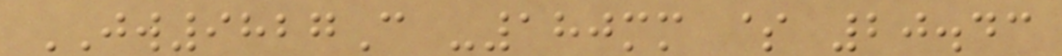JW9827C -180mm $ 20.43
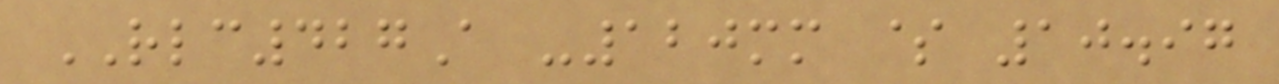RLC427A -120mm $ 10.97
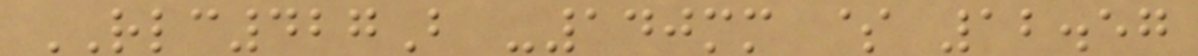RLC427B -140mm $ 12.57
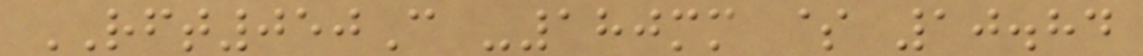RFT050C -180mm $ 10.84
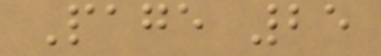Page 25
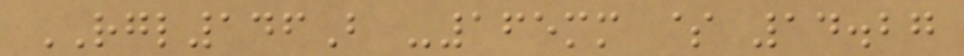RGL146B -165mm $ 14.27
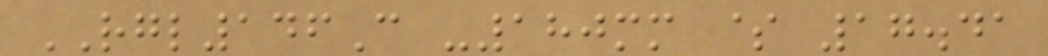RGL146C -180mm $ 17.41
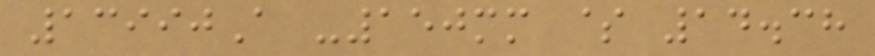13990A -150mm $ 14.38
